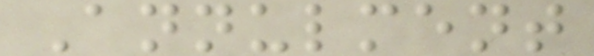Annulment
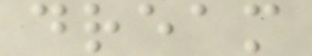dream
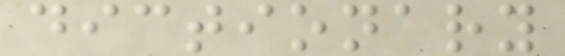dictionary
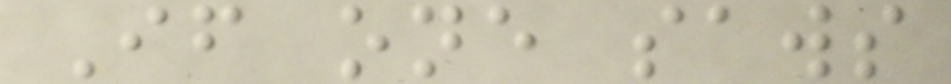If one saws
